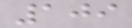109
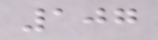107
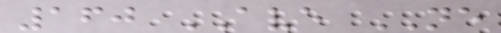160 AVE NE
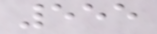555
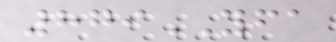879YFA
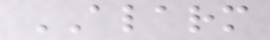ALARM
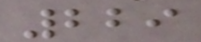229
